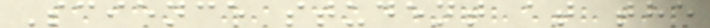Science student at the
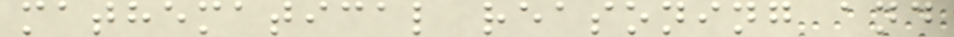mathematical reasoning and
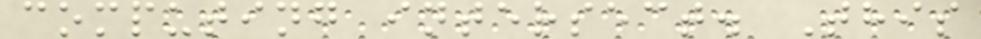computing intersect. This
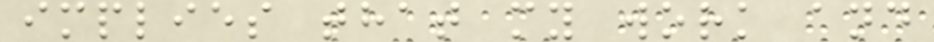implies that my work and
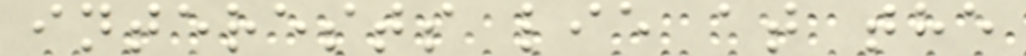interests lie at the
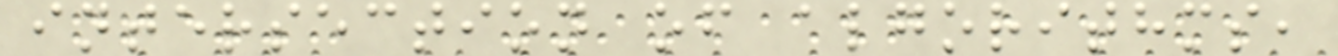intersection of algorithms,
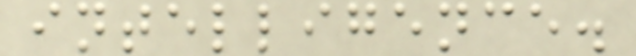intelligence.
